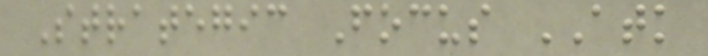Strategic Focus ATK
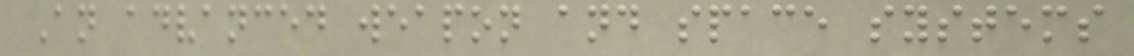An advanced weapon and space systems
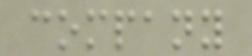company
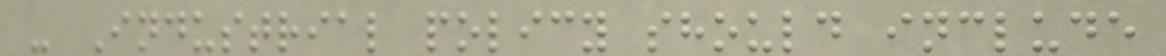- Industrial policy should include
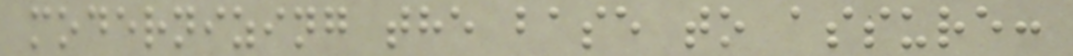modernizing the base to assure:
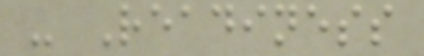- Readiness
